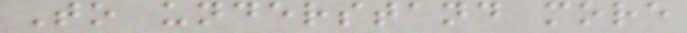To understand more
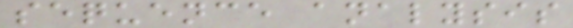sequence analysis
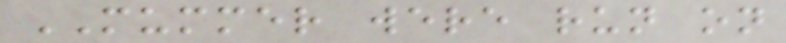MUMMER were run on
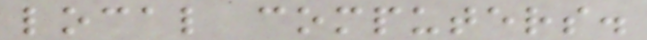local computers.
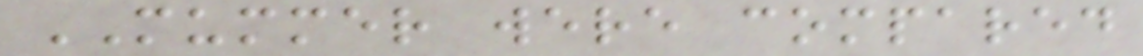MUMMER were compared
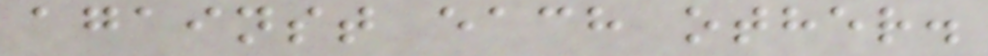against each other.
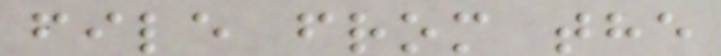file from the
